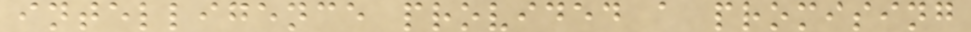intelligence provided a promising
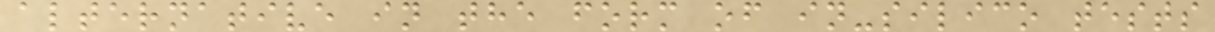alternative in the form of in-silico tests
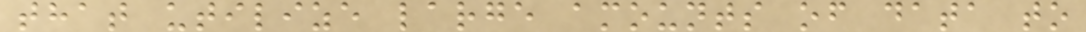that utilize large amounts of data to
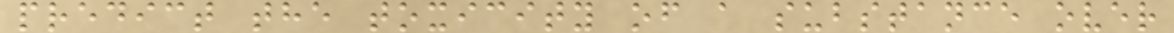predict the toxicity of a substance over
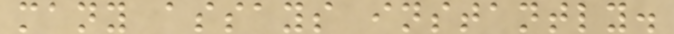many assays instantly.
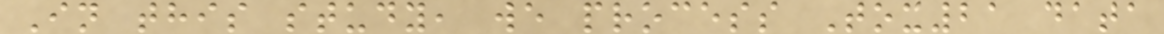In this study, we process Tox21 data
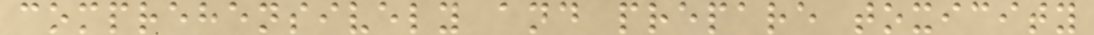comprehensively and prepare toxicity
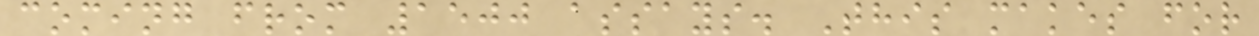coming from 1500 assays. This makes for
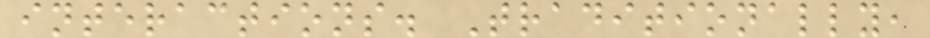interactions. Traditionally,
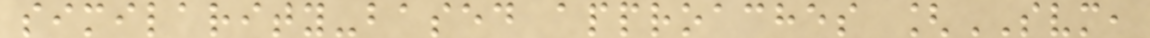similarity-based approaches [SVM,
